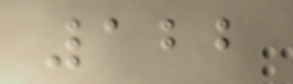122
